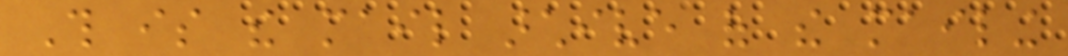This is the mail archive of the mailing
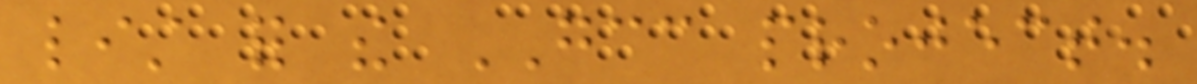list for the GCC project.
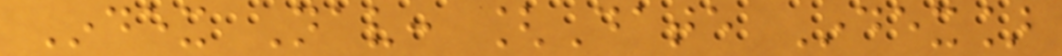Index Nav: [Date Index]
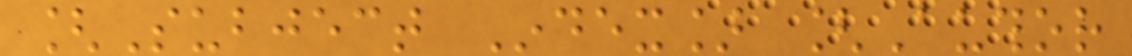[Subject Index] [Author
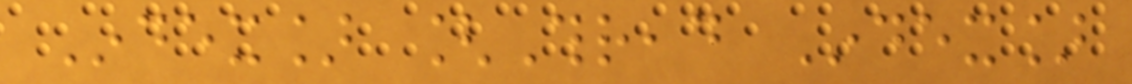Index] [Thread Index]
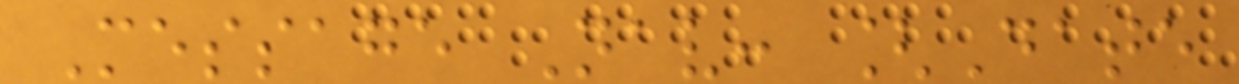Message Nav: [Date
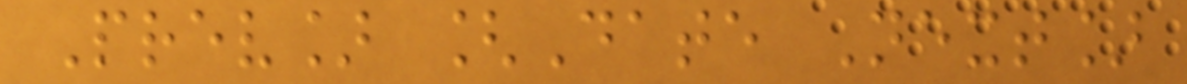Prev] [Date Next]
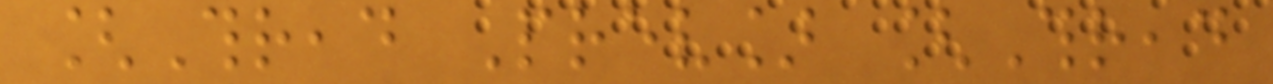[Thread Prev] [Thread
